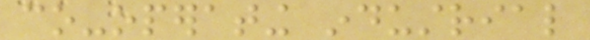co-operating industrial
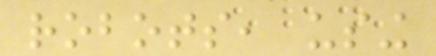robots, using
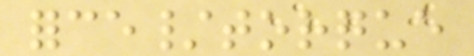force/torque
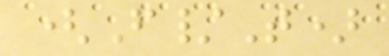(F/T)
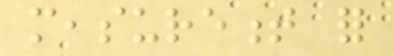measurement for
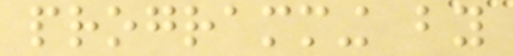programming by
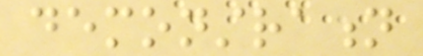demonstration
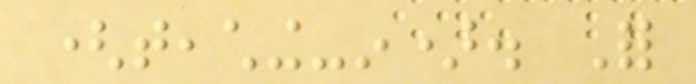(teaching-in). For
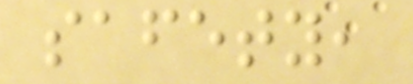safety,
